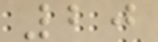20
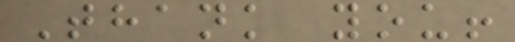Thank you!
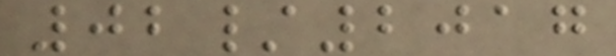02/2017
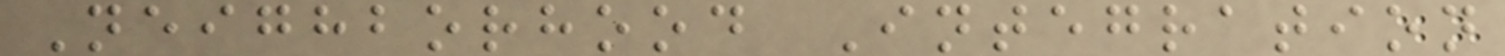Neighborhood Integration
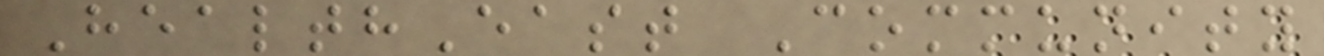HealthEast Community
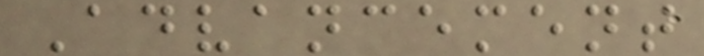Advancement
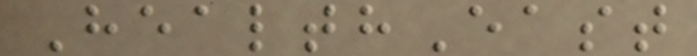HealthEast
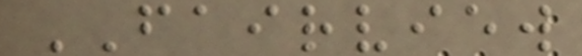FAIRVIEW
